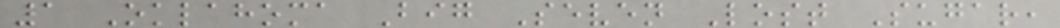1 Oklahoma Big Seven Lost Sugar,
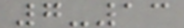7-13
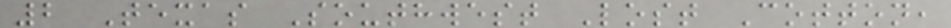2 Texas Southwest Lost Cotton,
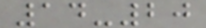14-20
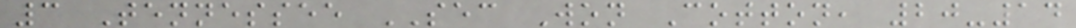3 Tennessee SEC Won Cotton, 20-14
